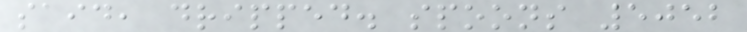said, dripped. spoons 5052
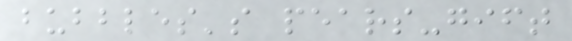bubbles's pears-gift
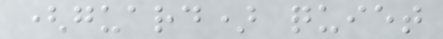(guard) quiet
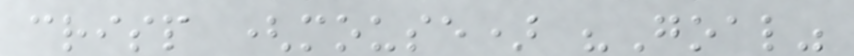crisp (mouse) "Goal"
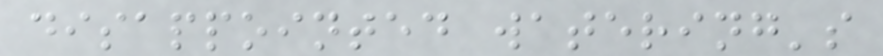disappointed watering's
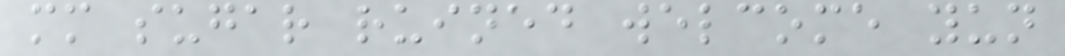mm sugar ruined welcome yun
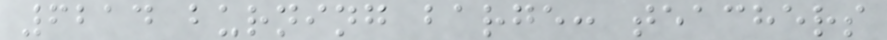6214 burning barge: teachers
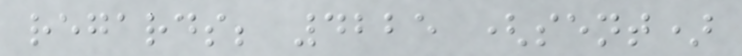regards; 4225 (sent)
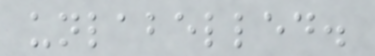unlabelled.
